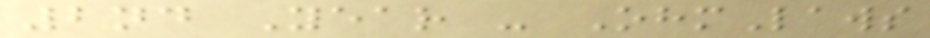2nd Year - OhmLaws
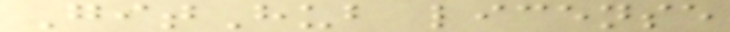GitHub license
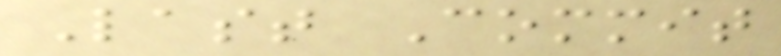Last Commit
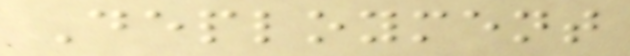Deployment
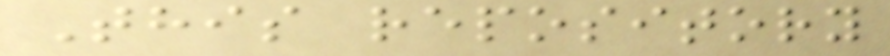This repository
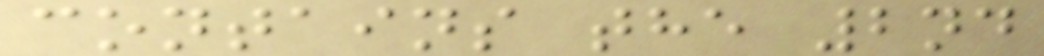contains the 2nd
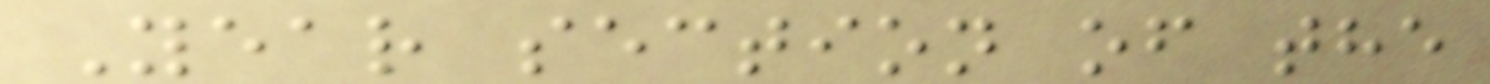Year section of the
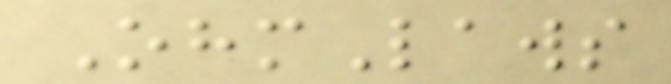OhmLaws
